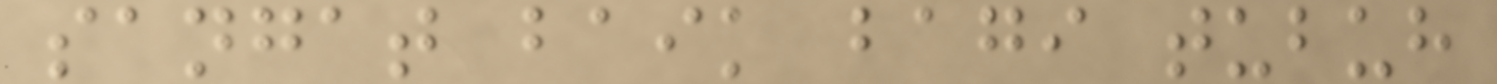sangat baik bagi tubuh
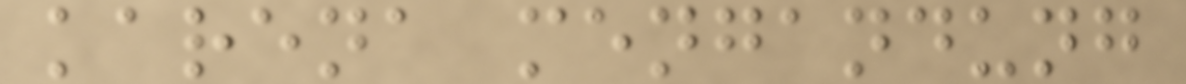karena mengandung
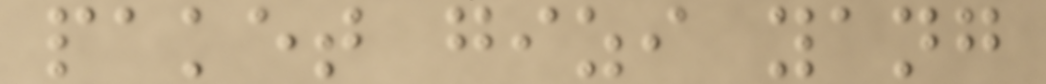paket gizi yang
